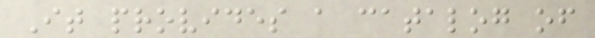It provides a catalog of
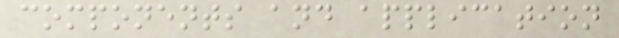components and application
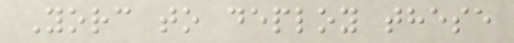Yorc to deploy these
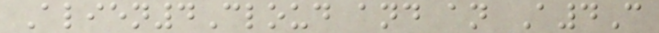Alien4Cloud and an A4C
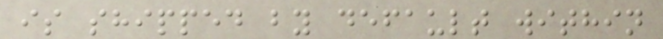is shipped by default within
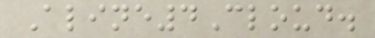Aline4Cloud.
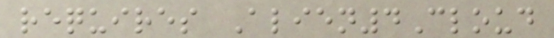requires Alien4Cloud
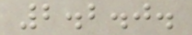2.2.0.
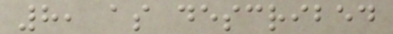8, as described
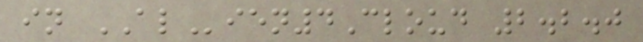in ALien4Cloud 2.2.0
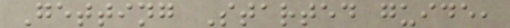Getting Started guide,
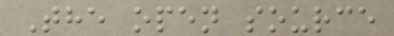The open source
